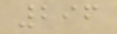296
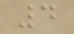4
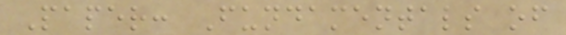Paper: Fundamentals of
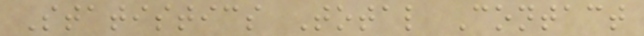Statistics Total Contact
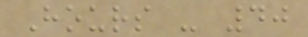Hours - 40
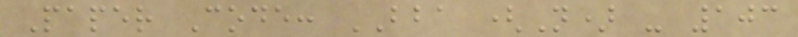Paper Code: BBA (N) - 103
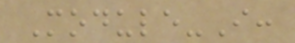Module-I:
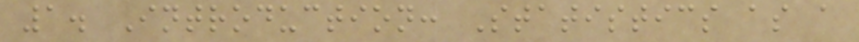1. Introduction: Statistics as a
